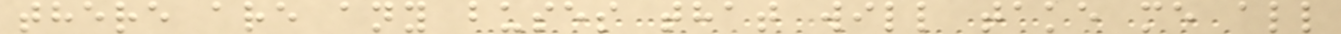there are any buses that will take me all
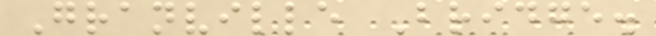Granville Bridge.
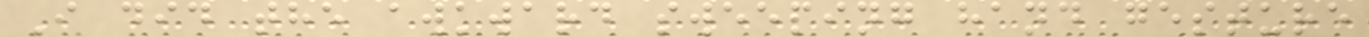I did the awkward sweeping hand gesture
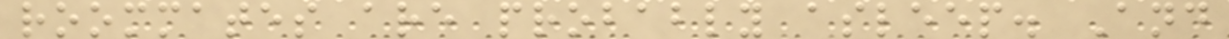roommates are probably asleep. And
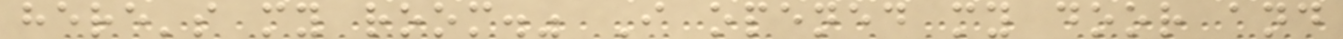here's my room." I opened my door and
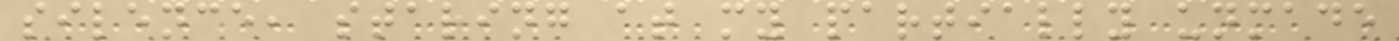silence, staring at my partially unmade
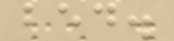bed.
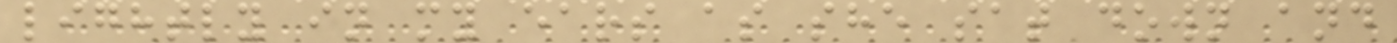lightly in my ears as she sat down and
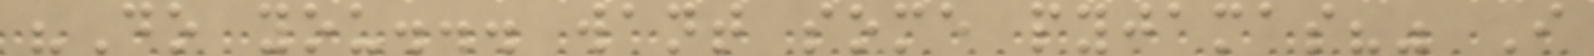"Do you... want some pyjamas?" I
